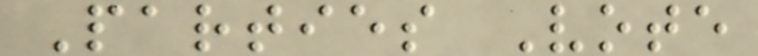Parties Vote
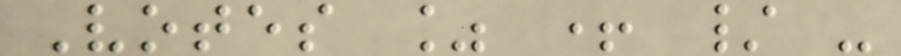Votes % + / -
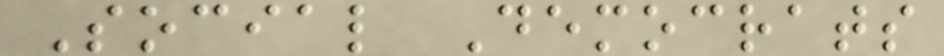Social Democrats
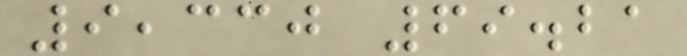9,330 69.21
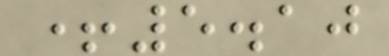+5.10
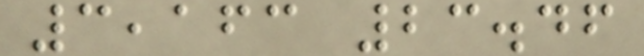3,163 23.46
